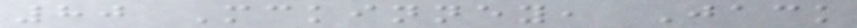80 Mckinney, Jack
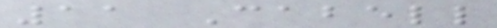11 Cabell
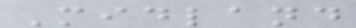Midland
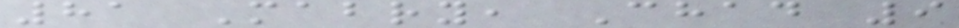81 Mabry, Chad 9
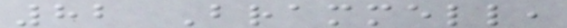82 Brammell,
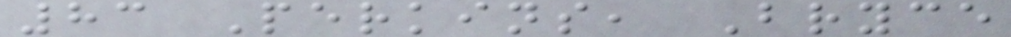83 Perkins, Bryce
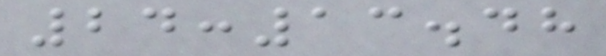24:13.48
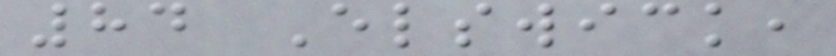84 Elswick,
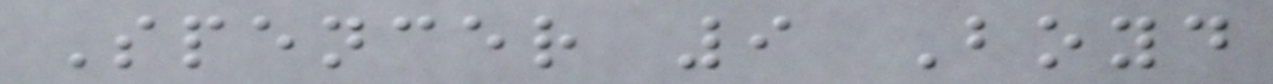Spencer 9 Boyd
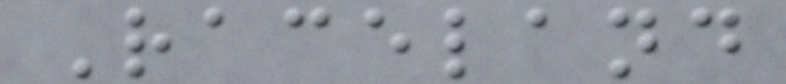Raceland
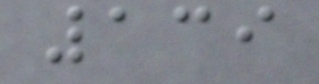139
